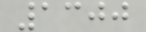1300
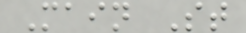Main St
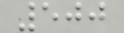500
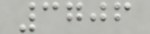3706
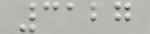3127
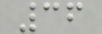36
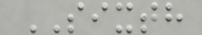SIXTH
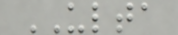ULTA
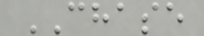CHASE
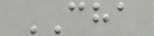CHA
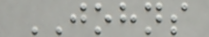JOHNS
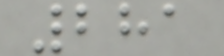281
